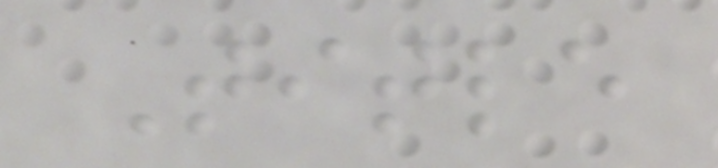Title
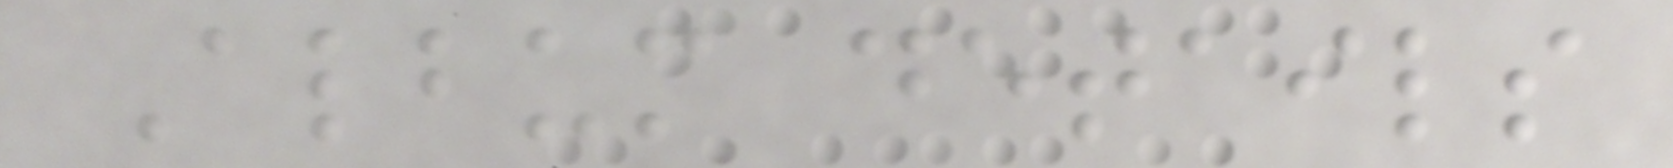Album details
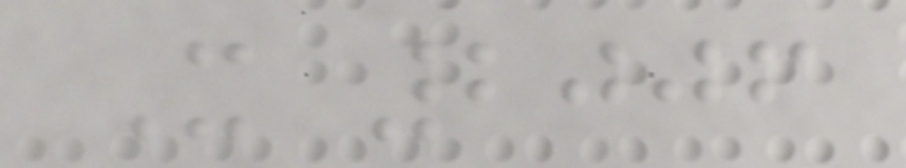X 2006
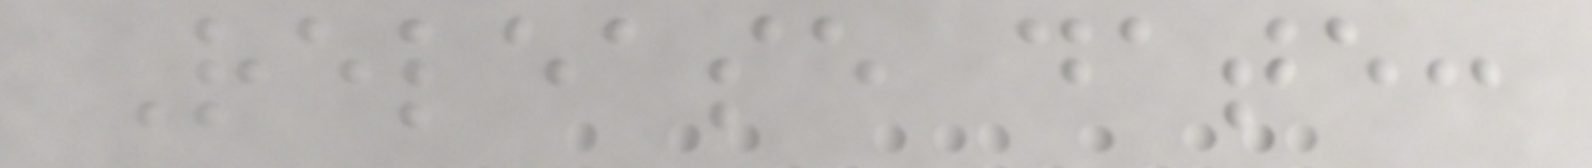Release date:
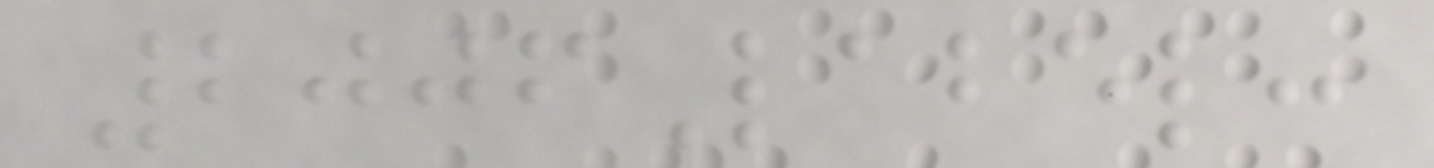2006Label:
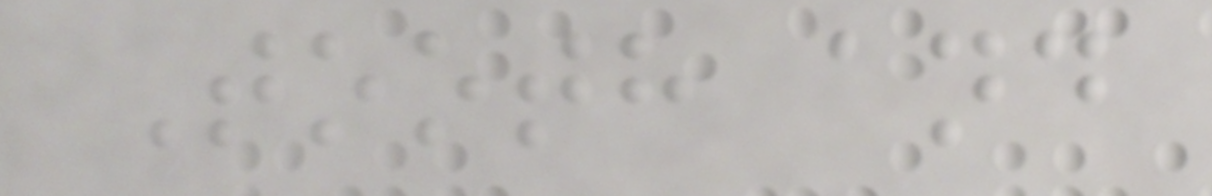Tooth and
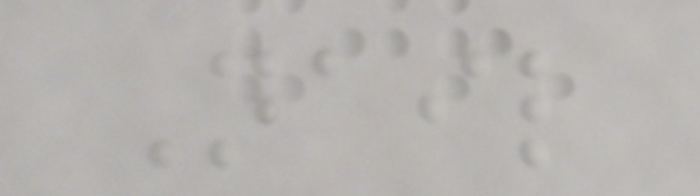Nail
